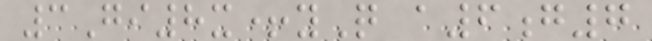3Gi8x+yQ a6g7
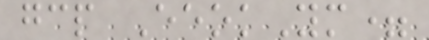gcp EeokYm=
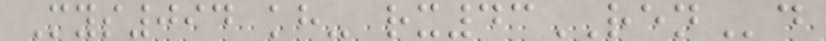Mys094 kh- rx43RENd
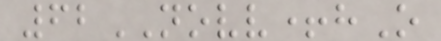62NOVV+hO
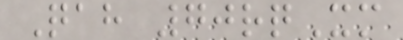Qah 70rqXm
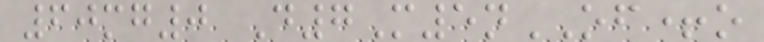60mg0 D7M5nOF+o
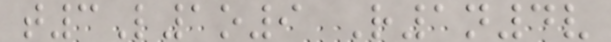t3L1o9 R1n4v
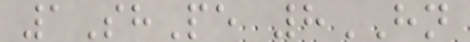1ShPe 8HN
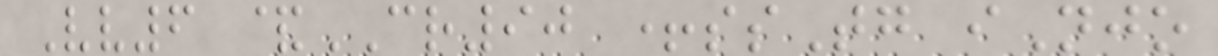Vv6 &CR90 +ssTg iNjo
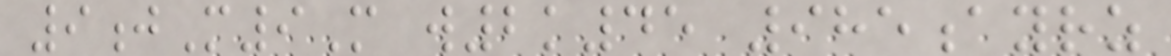9jM9M w2k45 985ayrz
